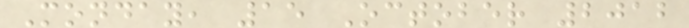Monday, 15 October 2012
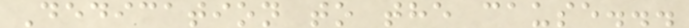Dedication to the cause...
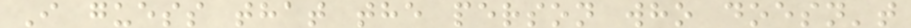I guess that the person who doesn't
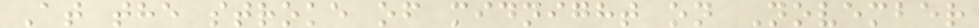At the stroke of midnight on November
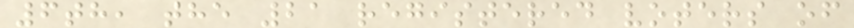6th, the 21 registered voters of
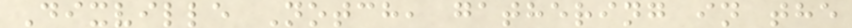Dixville Notch, gathering in the
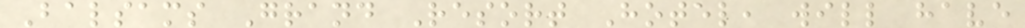Balsams Grand Resort Hotel, will have
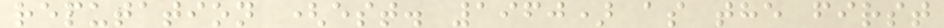reputation (est. 1960) as the first
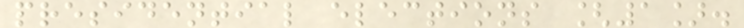presidential elections [1].
